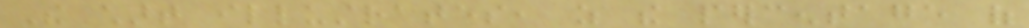The chart illustrates, as the percentage of
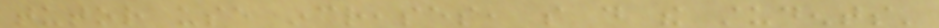tutor use increases, so do the students'
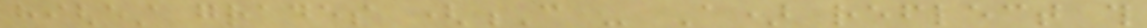highest grades (C - A) reflect this
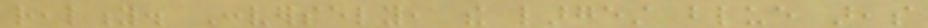reality. Conversely, the largest blue areas
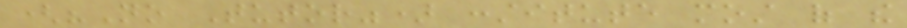("No Tutor") constitute most of the
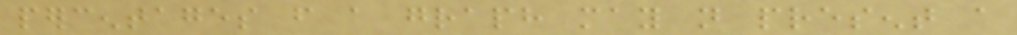percentages from a graph may not present a
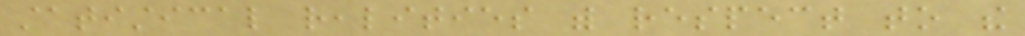statistical realities with respect to the
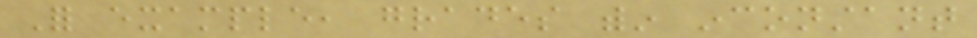For example, grades within inconstant
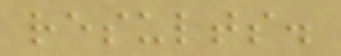results.
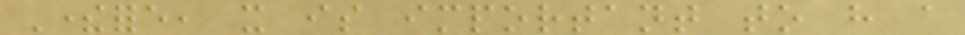Therefore, it is important to have a
